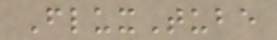FluxTube
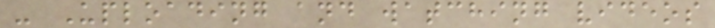- Uploading and watching videos
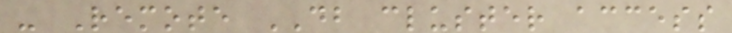- Remote DB cluster access
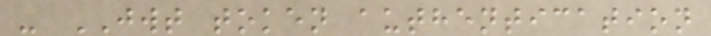- JWT token authentication
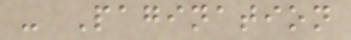- Pagination
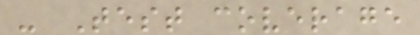- Test coverage
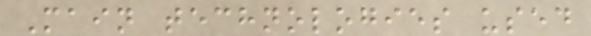Main technologies used
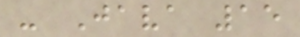- Java 15
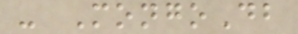- MongoDb
